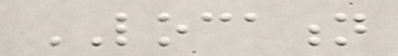LOCATION
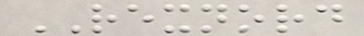REXNORD
